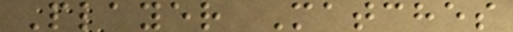Player Matches
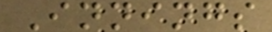Innings
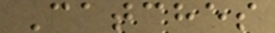Catches
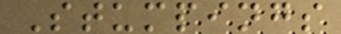Stumpings
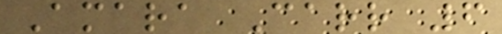Amara Carr 6
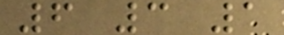6 3 1
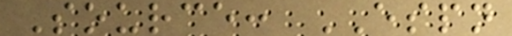Source: ESPN
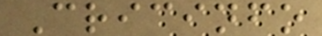Cricinfo
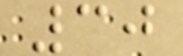30
